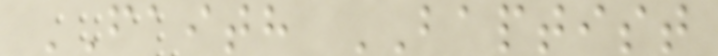FAITH BAPTIST
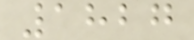1827
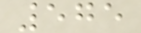575
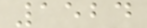1524
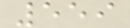559
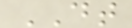DT
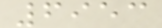6953
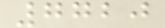7720
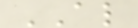AL
